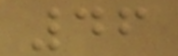46
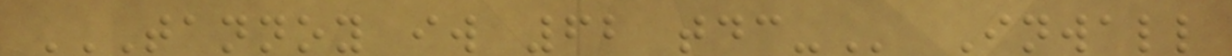TANNOY IW 62 TDC- Inwall
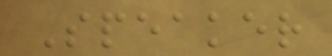Speaker
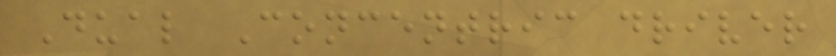Dual Concentric driver
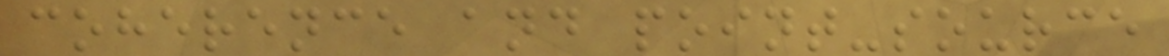coherence and point-source
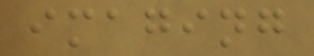imaging
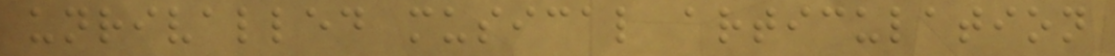unrivalled musical articulation
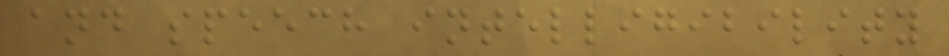and speech intelligibility
